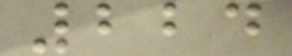224
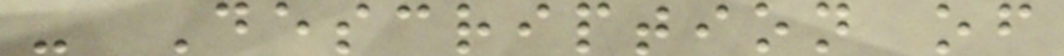- Description of
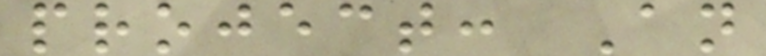project: An
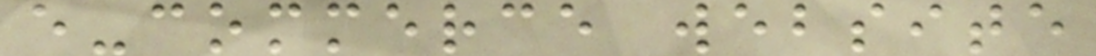e-commerce website
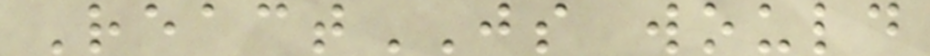ReactJS would
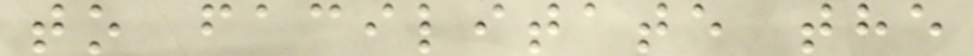to facilitate the
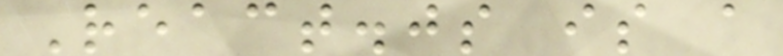React.js is a
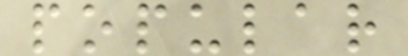popular
